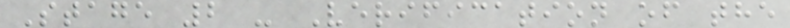Stage 2 - Verification of the
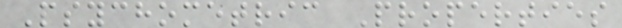Psychometric Properties
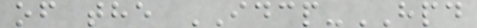of the IDCP-HPD
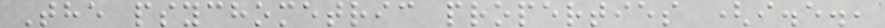The psychometric properties (i.e.,
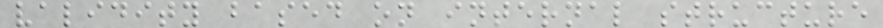validity based on internal structure
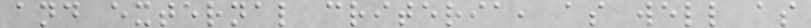and external criteria, as well as
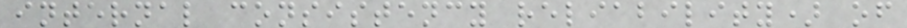internal consistency reliability) of
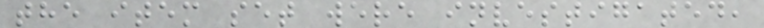the item set were investigated,
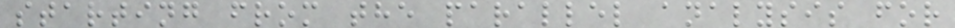starting from the parallel analysis for
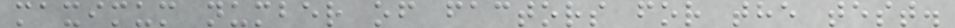maximum number of factors for the test.
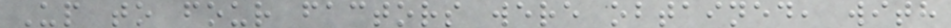Up to four factors were obtained, with
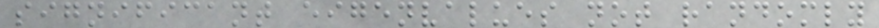significant eigenvalues not randomly
